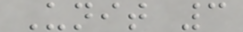Unit 3
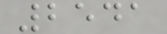2541
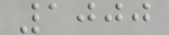1000
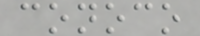conoco
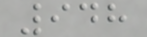948
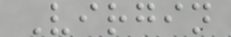Virgin
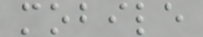mobile
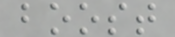boost
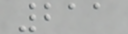211
